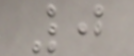0
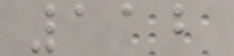112
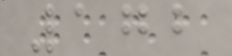172
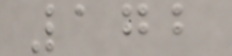172
